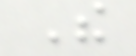The
